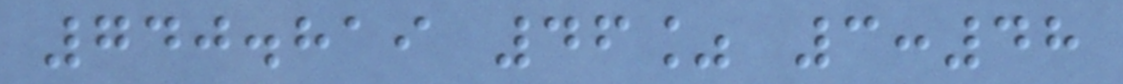740.819 46% 3:48
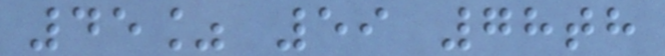45% 59 78th
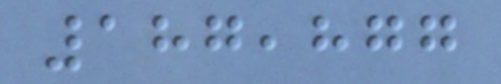187,877
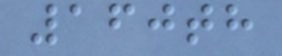160th
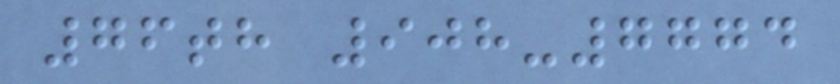76th 908-7774
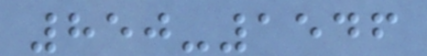850-1546
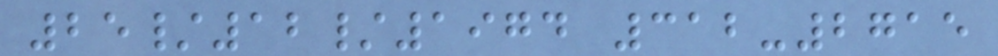25/12/1974 312-2715
